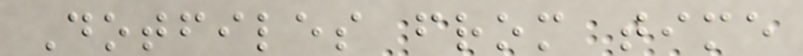Dotfiles from time
